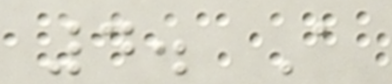4. A
